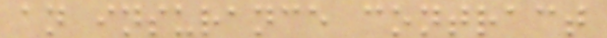an insurance contract
